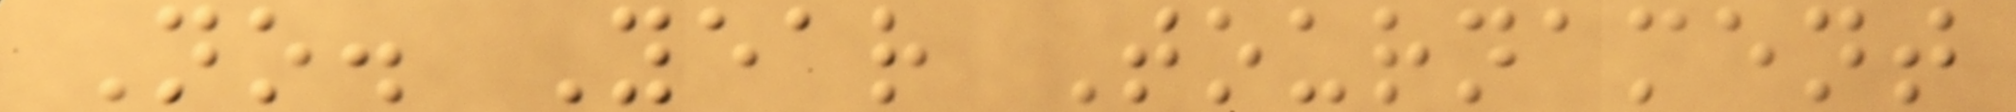No. Year Tournament
